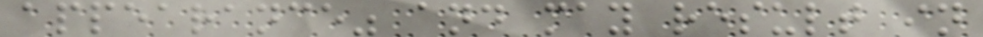appearance" and may result in
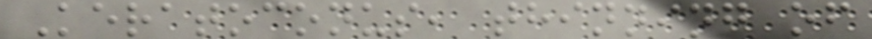Keratoconus, thinning of
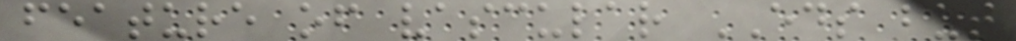feature of vascular EDS but
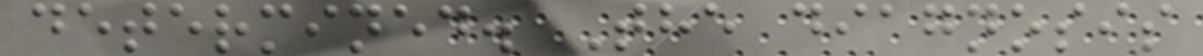determined. The diagnosis
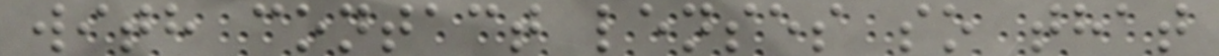with contact lenses so that
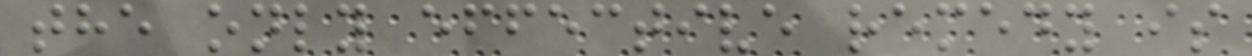the only effective remedy is
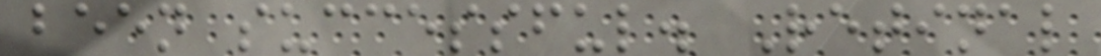been successful. Retinal
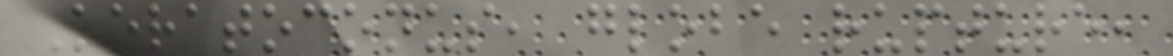Keratoconus, globe rupture,
